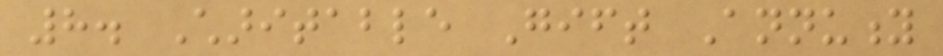8. Charitable Gift Annuity
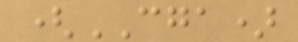(CGA)
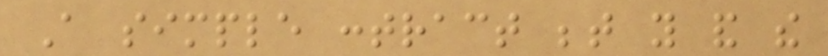A simple contract between you and the
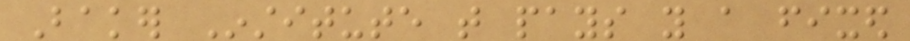Baker Institute that pays you a fixed
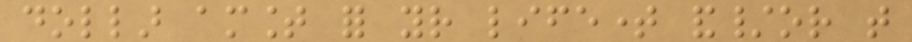dollar amount for your lifetime and/or that
